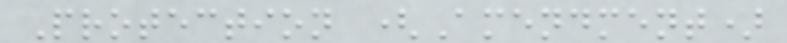Protection (Amendment)
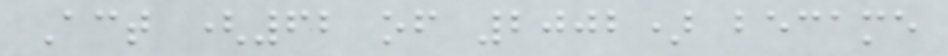Act (62 of 2002) became
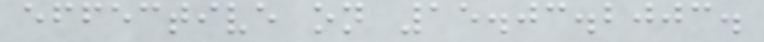effective on 15.03.2003.
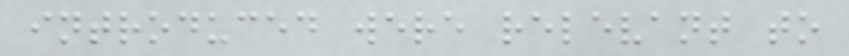introduced were relevant to
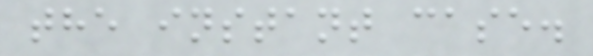the instant case.
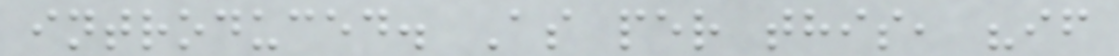introduced. As per this, "if
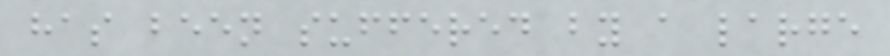has been suffered by a large
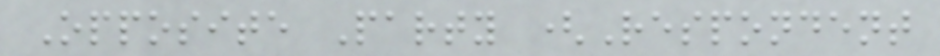Opposite Party (Respondent
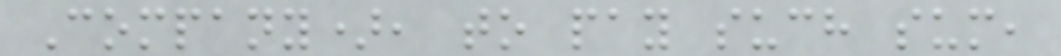Company), to pay such sum,
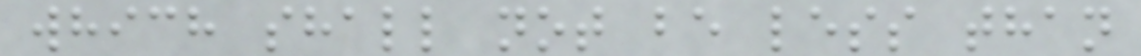which shall not be less than
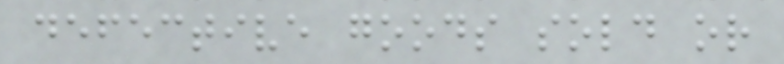defective goods sold or
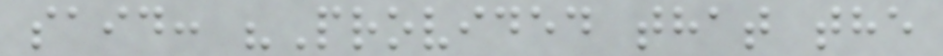said: "Provided that the
